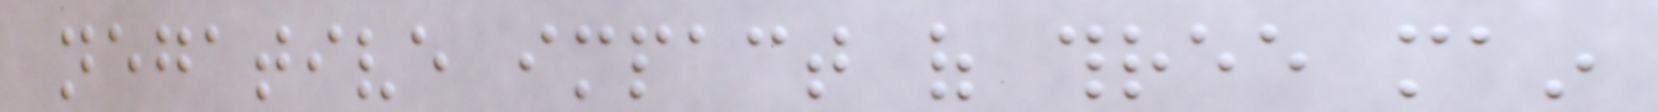negative impact of three main
